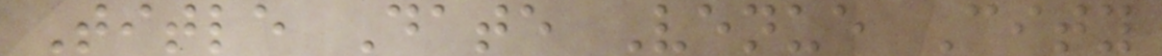Title Date Venue City
